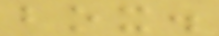box.
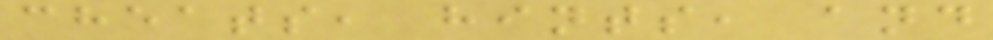cheats, hints, and
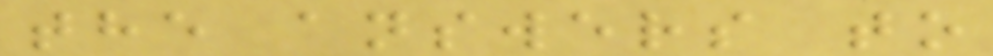the answers to
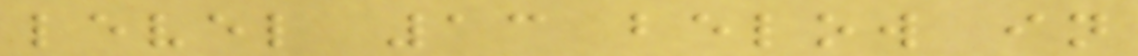level 13 below in
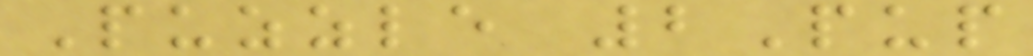Puzzle 2Pup
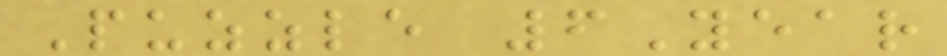Puzzle 6Year
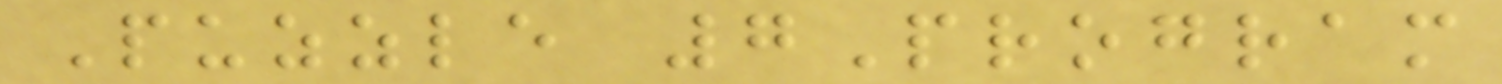Puzzle 7Program
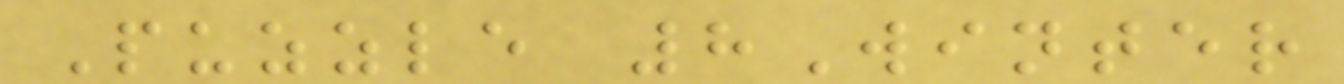Puzzle 8Winter
